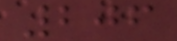206
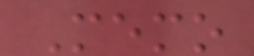Memo
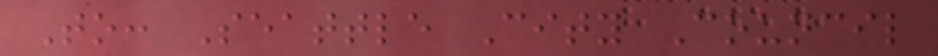To: Seattle City Council
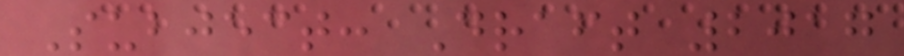Subject: Draft 2017
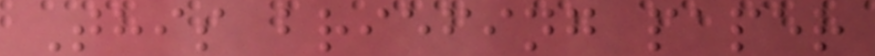This briefing paper
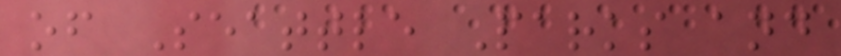of Seattle Parks and
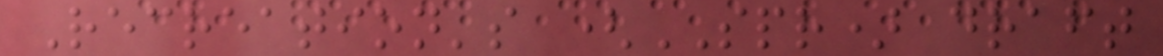Recreation's (SPR) draft
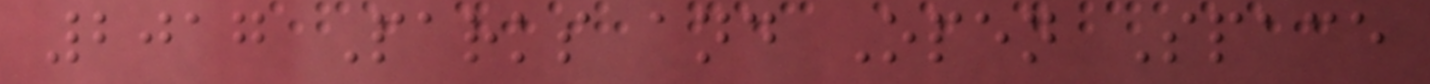2017 Parks and Open Space
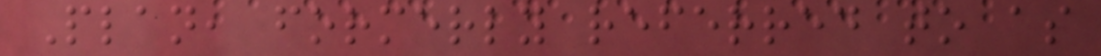Plan, formerly referred to as
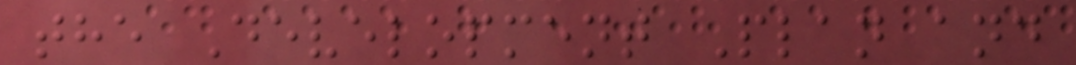the Development Plan and
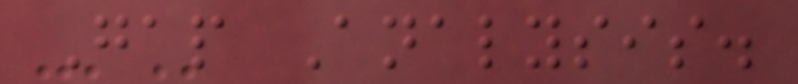Gap Analysis.
